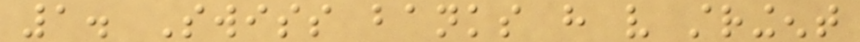1. Swiss banks have very stringent
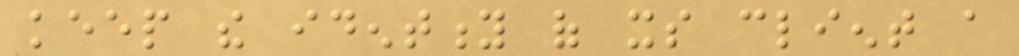keep the identity of its client a
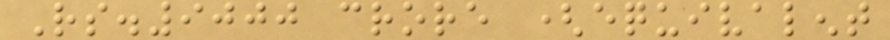Rs.9000 crore (equivalent
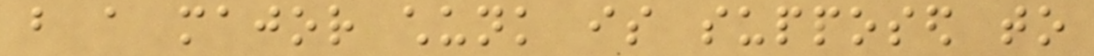but a major chunk is supposed to
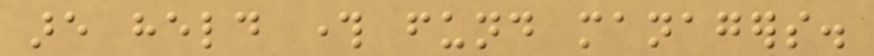are held through fund managers.
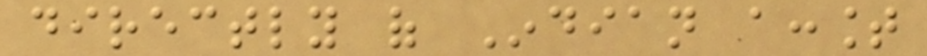directly of Indian account
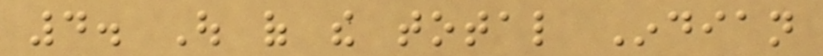4. Out of the total Indian
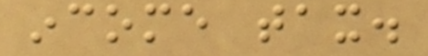income tax.
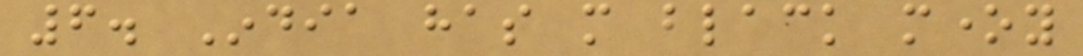6. India has more black money
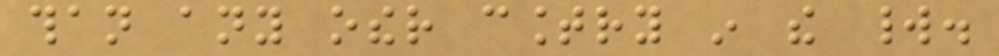than any other country in the world.
